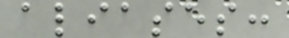aliases:
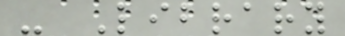- Library
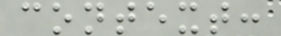context:
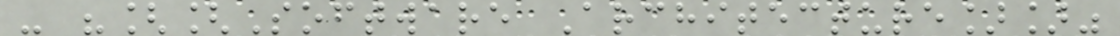- "[[Software Architecture]]"
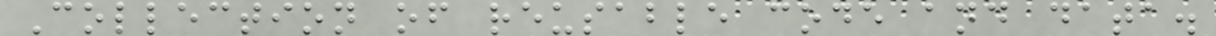Collection of reusable code and data.
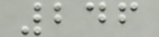246
